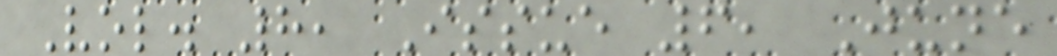Vol. 8, Issue 6, June
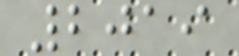2019
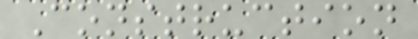Construction
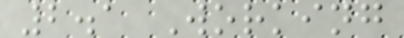2.1 Working
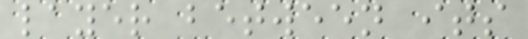layer between its
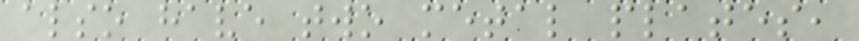also have two metal plates,
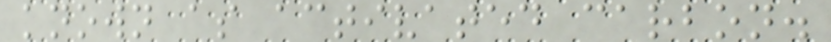known as activated carbon.
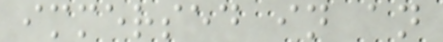immersed in an
